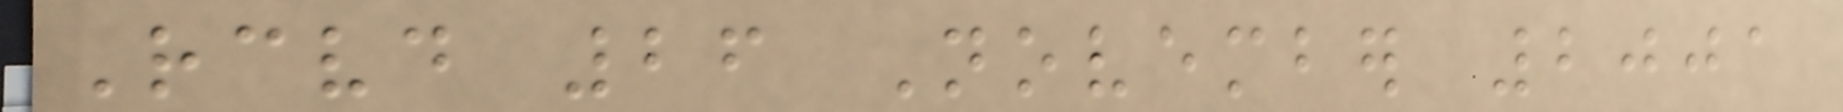Received 26 November 2001
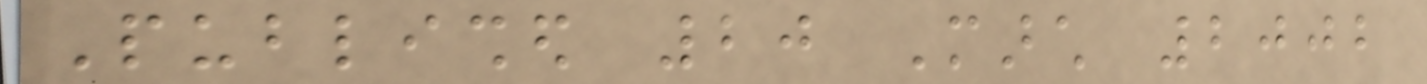Published 20 March 2002
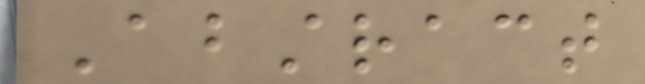Abstract
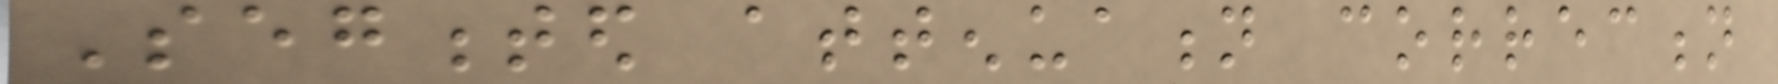Segmented attenuation correction
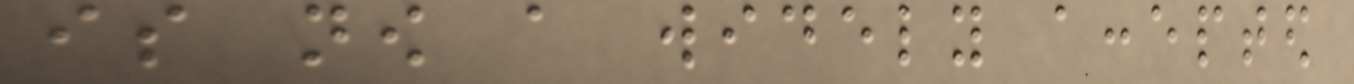is now a widely accepted
